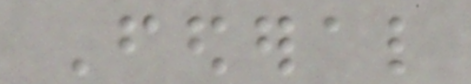Federal
